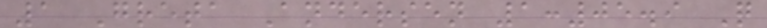1 Greta Andersen 1:05.9 Q
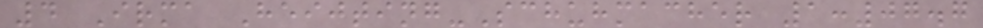4 Irma Heijting-Schuhmacher 1:07.7
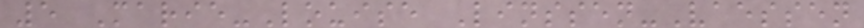5 Marie-Louise Linssen-Vaessen
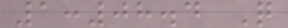1:08.4 Q
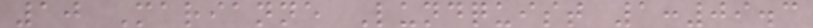10 Marianne Lundquist 1:09.3
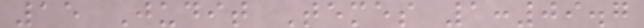15 Judit Temes 1:09.7
